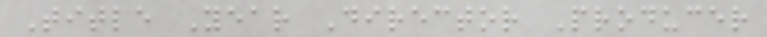Title Year Director Producer
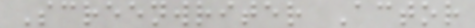Screenwriter Actor
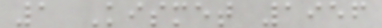1 Kismet 1956
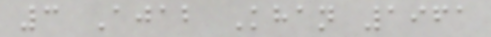3 Ajab Khan 1961
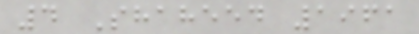4 Shaheed 1961
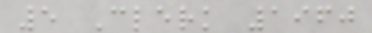5 Clerk 1960
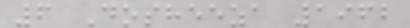6 Dosheeza 1962
